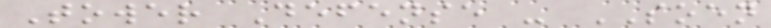Tower Defense - SOEN
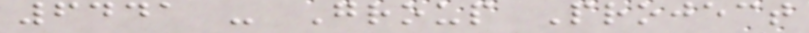6441 - Group Project
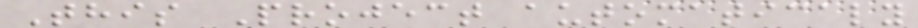This Project automaticaly
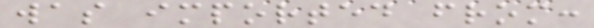was imported from:
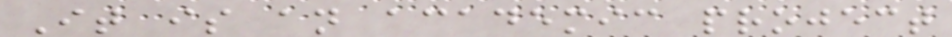It is an academic project
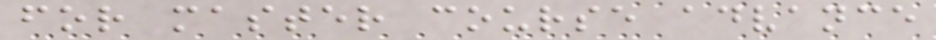for master course advance
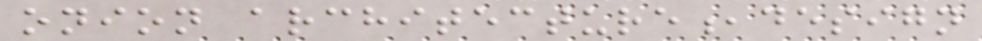onion architecture,design
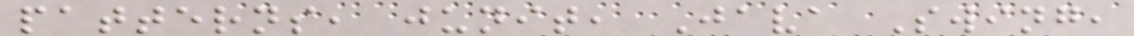patterns, junit, Java Swing,
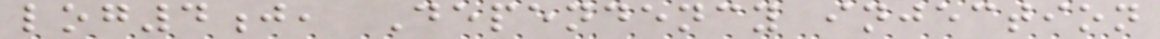log4j, Dependency injection
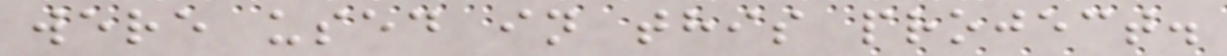were used in this project.
